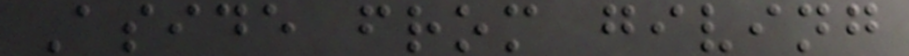Aside from giving
